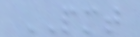PMT
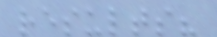results?
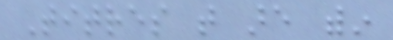Titres that are within
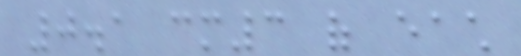0.1 cm3 of each
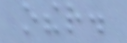other.
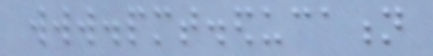www.pmt.education
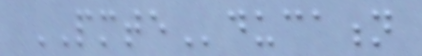PMTEducation
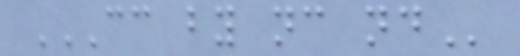CC BY NC ND
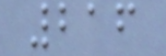216
